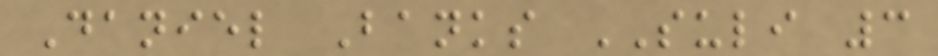Daniel Banks SULI 3
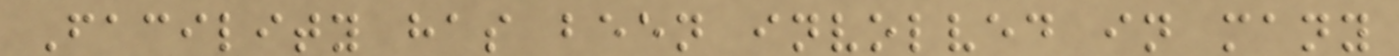Facility has been involved in many
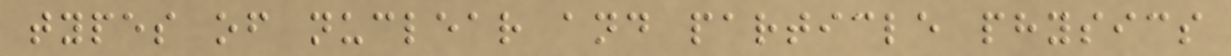types of nuclear and particle physics
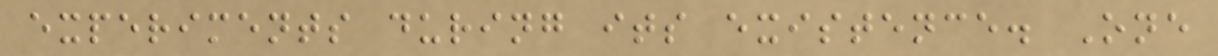experiments during its existence. One
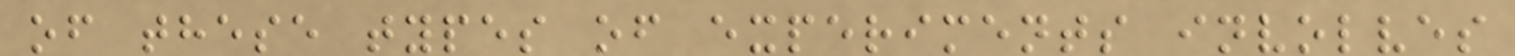of these types of experiments involves
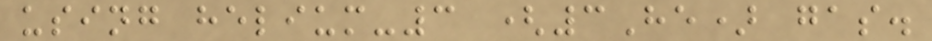using helium-3 (3He) gas.
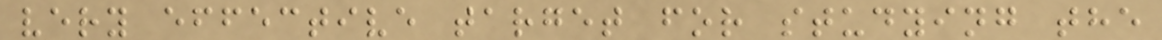very effective target for studying the
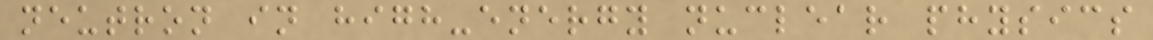neutron in high-energy nuclear physics
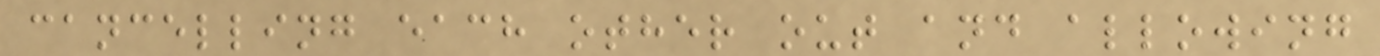cancelling each other out and allowing
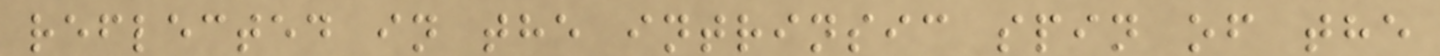reflected in the intrinsic spin of the
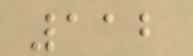112
